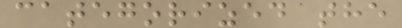categorized the
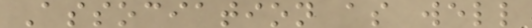Association as well
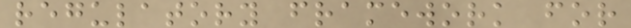regulatory framework for
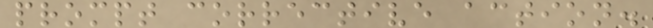prompt corrective action.
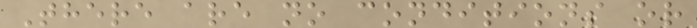There are no conditions or
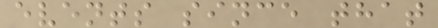events since that
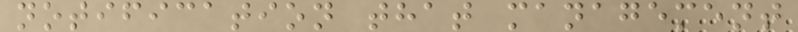notification that management
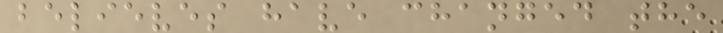believes have changed the
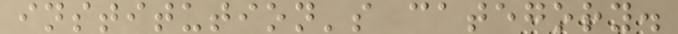institution's category.
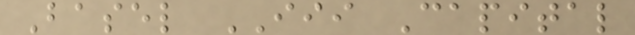Basel III Capital
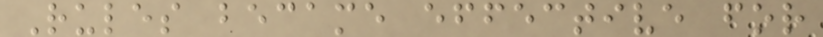Rules became effective for
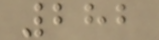282
